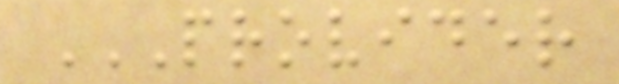PROVIDER
